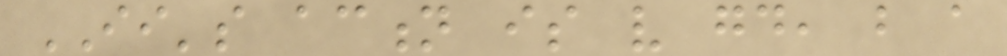II's action is very good, but a
